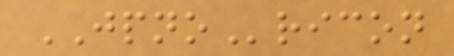JPNOricon
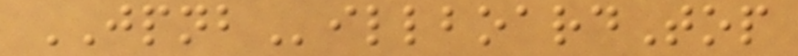JPNBillboardTop
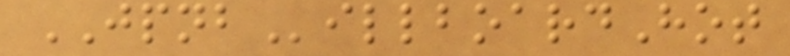JPNBillboardHot
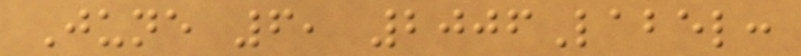June 6, 2006Label:
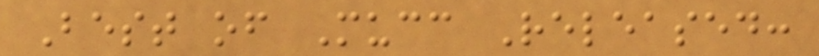Best of Mucc Released:
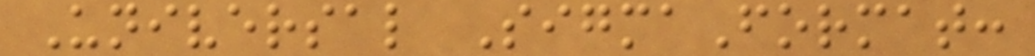Universal SigmaFormat:
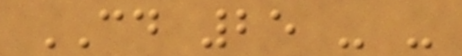CD 25 - -
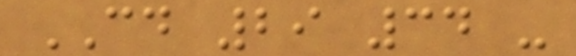CD 29 34 -
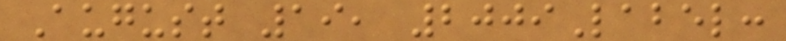August 19, 2009Label:
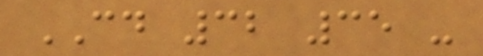CD 32 35 -
